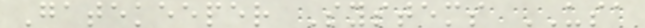Gatekeeper Systems USA
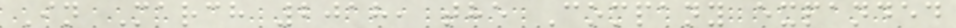In March 2018, the Company expanded
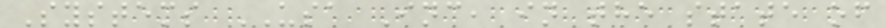Systems USA Inc, in the state of
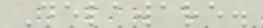Delaware.
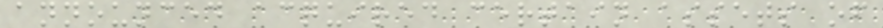announced acquired certain assets of
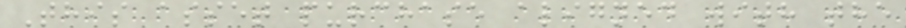This asset purchase aligned with the
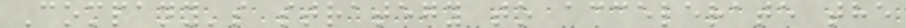Company's strategy to accelerate the
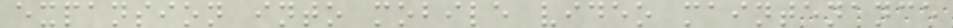expansion into mobile video maintenance
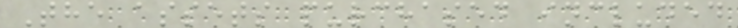The assets purchased included
